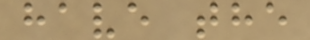have the
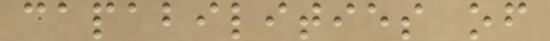capabilities of
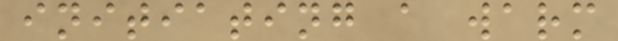initiating a warm
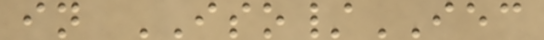in ISO/IEC
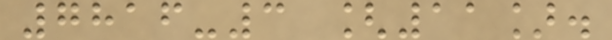7816-3 [11].
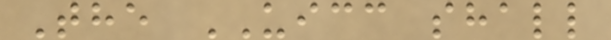The UICC shall
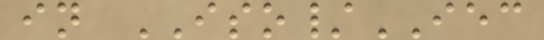in ISO/IEC
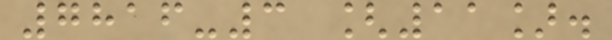7816-3 [11].
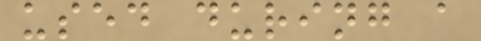used during a
